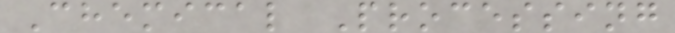Chemical Processing
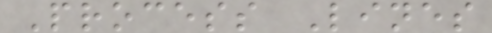Process Lines
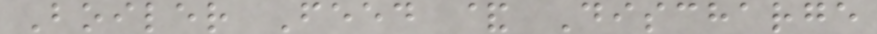Boiler Feed & Discharge
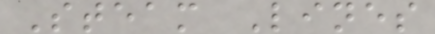Steam Lines
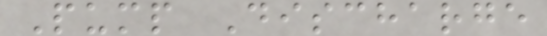Pump Discharge
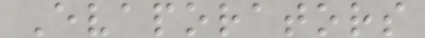Evaporators
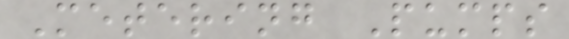Metering Pumps
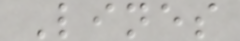Lines
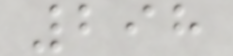298
